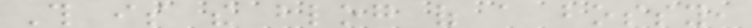This is the blog of a bossy,
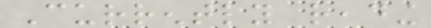Currently reading
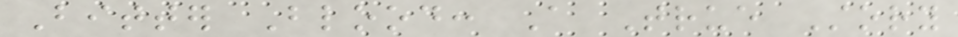Bitter Blood: A True Story
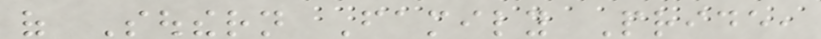of Southern Family Pride,
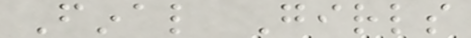Final Girls
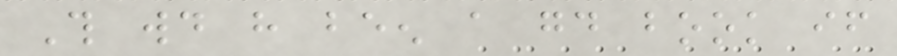This would have been a good book if
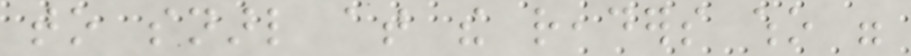to snarl at the readers who were
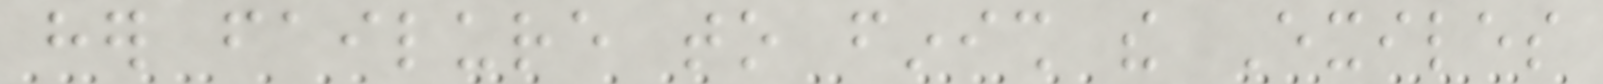her failure to finish the Exiles
